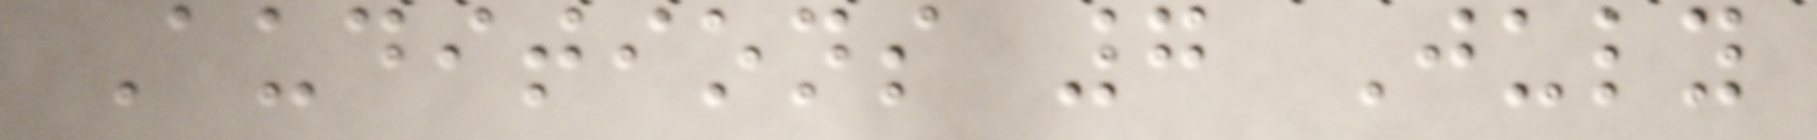Auditions 7 July
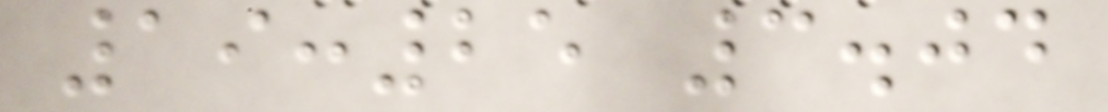19:25 3.04
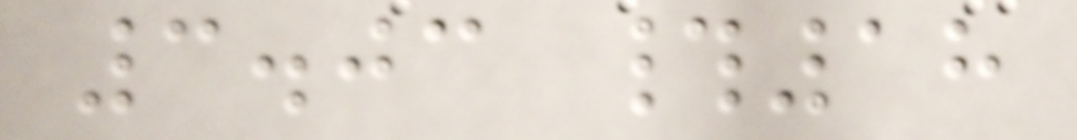3.03 #18
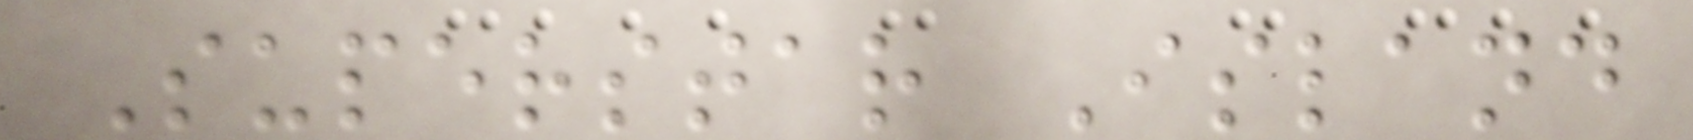Superstar Island
